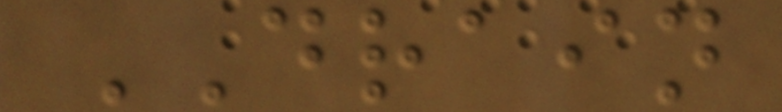DRAIN
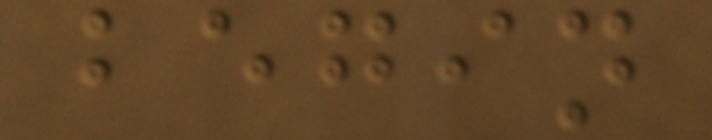begin
